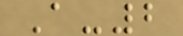A-2
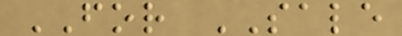FOR SALE
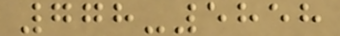778-5858
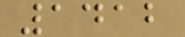1412
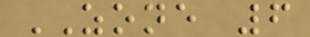ZONE 6
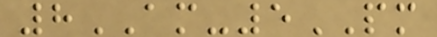8AM-5PM
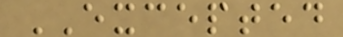EXCEPTED
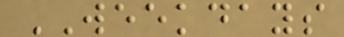WEEKDAYS
